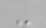-
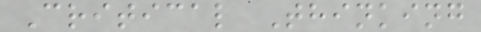Critical Thinking
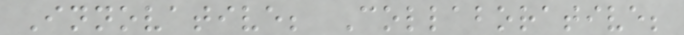Innovative; Collaborative;
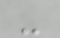-
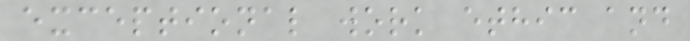exceptional work ethic and
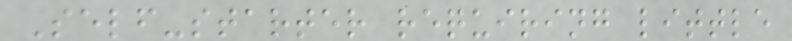Self-starter requiring little
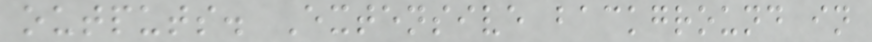outputs. Extensive background in
